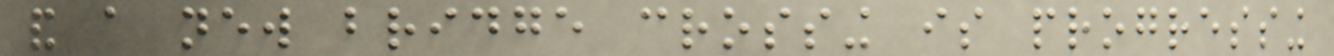and a new bridge crossing is progressing
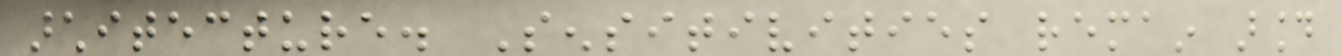architecture. Sensitivities remain around
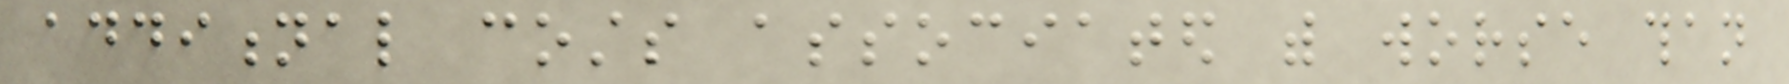additional costs associated with worse than
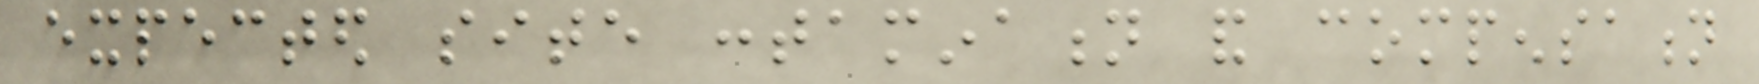expected site contamination and compensation
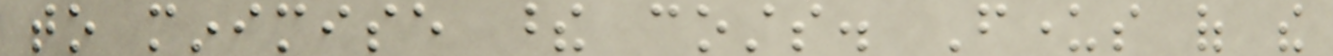to minimise these costs. Funders of the
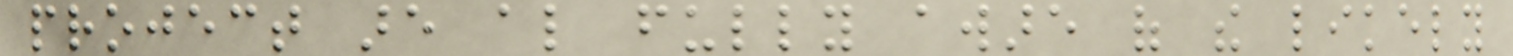project are also fully aware of the likely
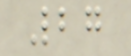27
